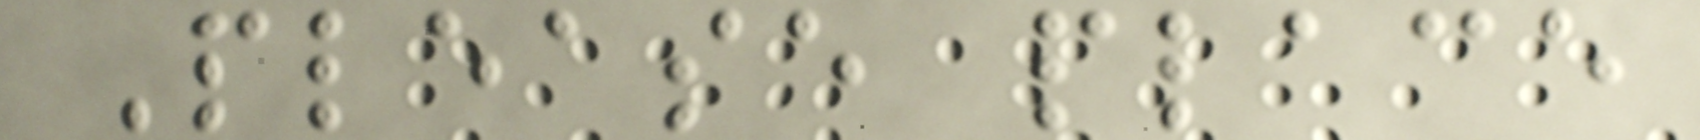Please place
